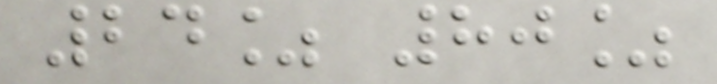24% 80%
